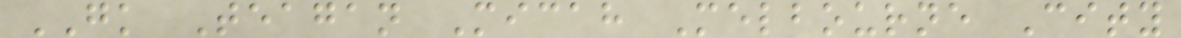GK Teagan Micah Melbourne City
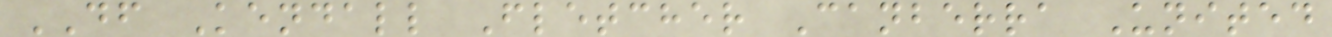DF Kendall Fletcher Canberra United
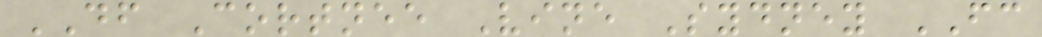DF Cortnee Vine Sydney FC
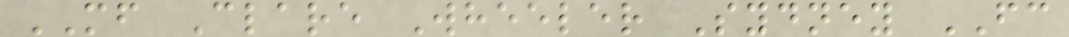MF Clare Wheeler Sydney FC
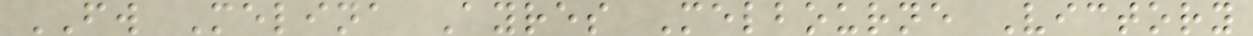FW Melina Ayres Melbourne Victory
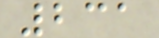231
